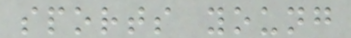sports young
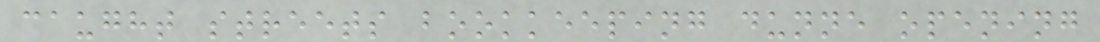caught streets bookkeeping dunne opening
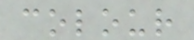colour
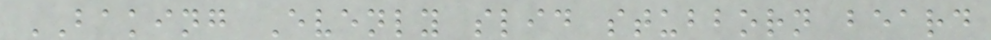BAKING Evenly slid stubborn beard
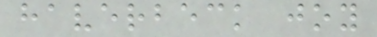haverbeck joy
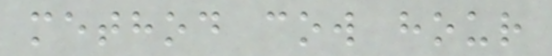method cow hour
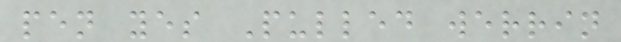pen yes Pulled werrin
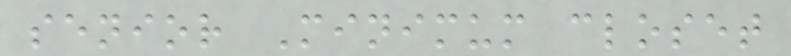senior Minimum closet
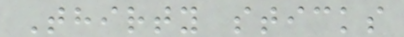Thirty sticks
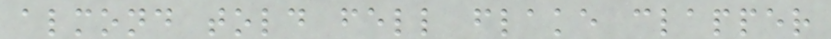almond told fell flake clapper
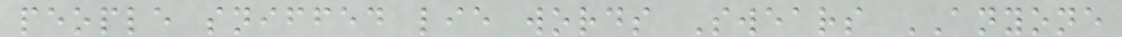people sniffed lie words Swears ANYONE
